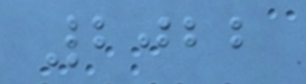2022
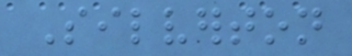Silverton
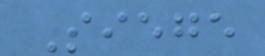Siege
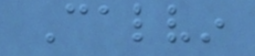Calvin
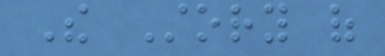The Story of
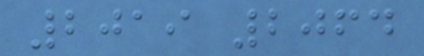2019 2064
